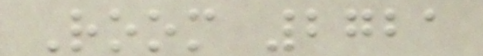Room 2721
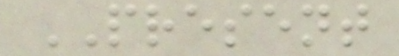PRESENT
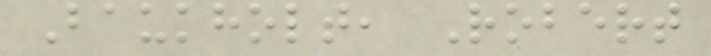Baukholt, Robert
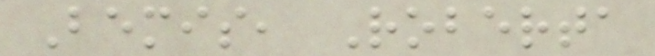Bemis, Roberta
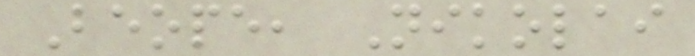Beope, Nikolai
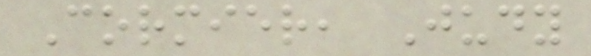Cormier, Judy
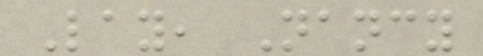Lay, Nancy
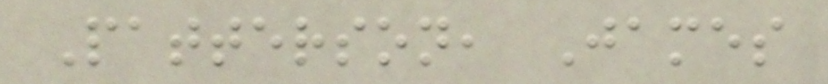Patterson, James
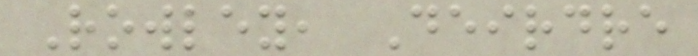Rowley, Deirdre
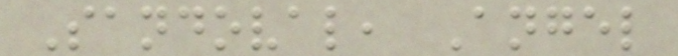Sandoval, Angel
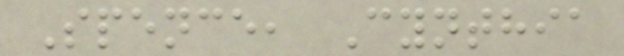Spence, Cynthia
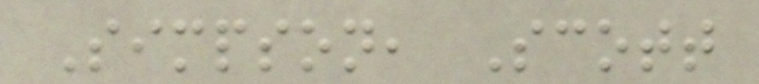Simpson, Scott
